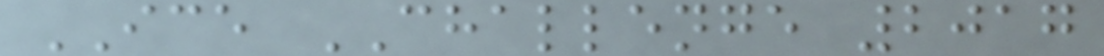ICE CHALLENGE 2017
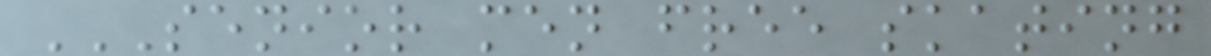SENIOR MEN FREE SKATING
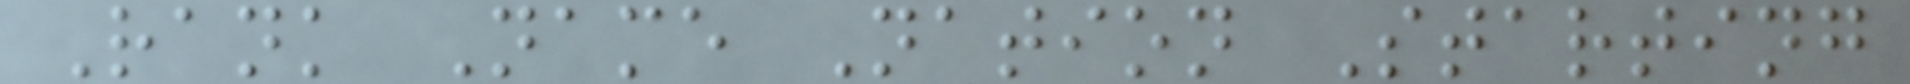Rank Name Nation Starting
